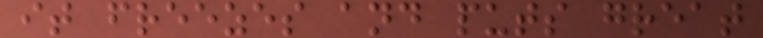it freezes and puts great
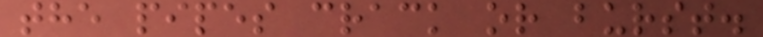the pipes crack or burst.
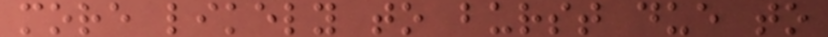more likely to burst due to
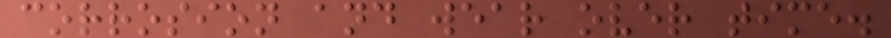corrosion and wear over time.
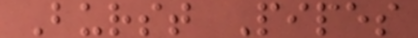Burst Pipes
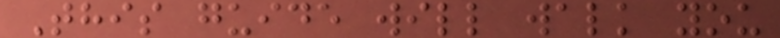This guide will walk you
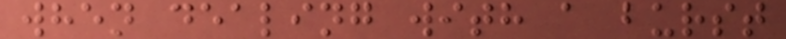when dealing with a burst
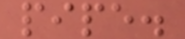pipe.
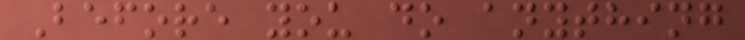Before you do anything
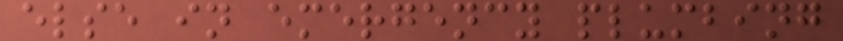else in emergency plumbing
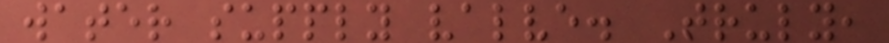water supply valve. Truly,
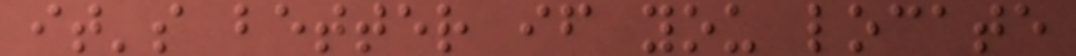it's better if you locate
